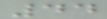44
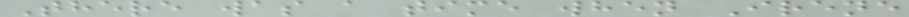There was a time when Irene
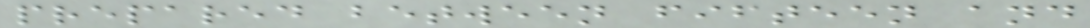prepared between fifteen and
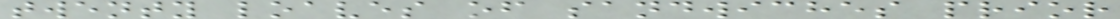twenty loaves of sandwiches prior
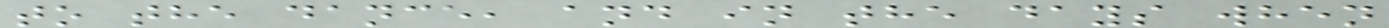to the dance, and in the days when
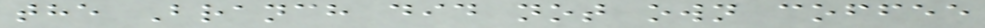the Branch did not own coffee
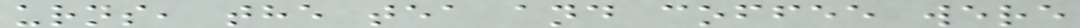urns, the tea and coffee were
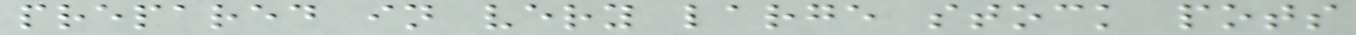prepared in very large stock pots
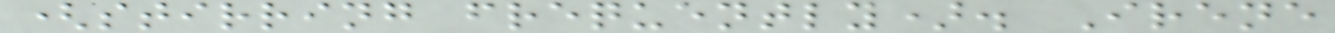(stirring frequently). Irene
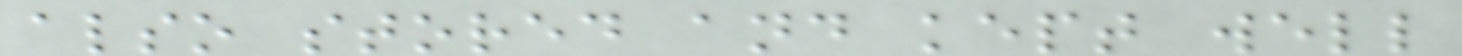also stored and kept well
